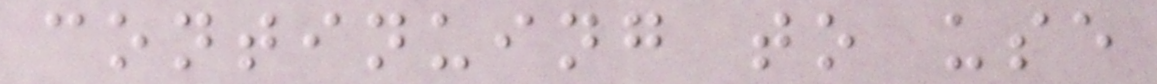continuing to use
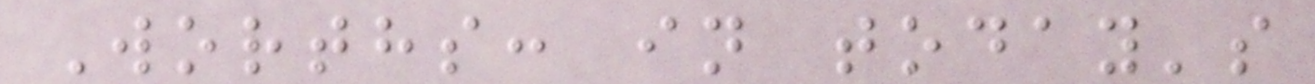Worths: in today's
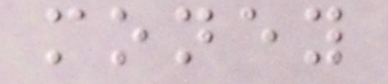money
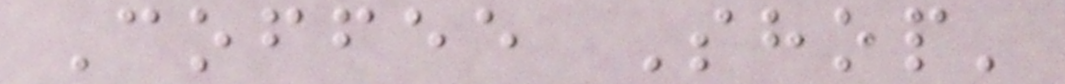Coffee Shop'
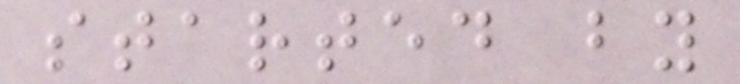started by
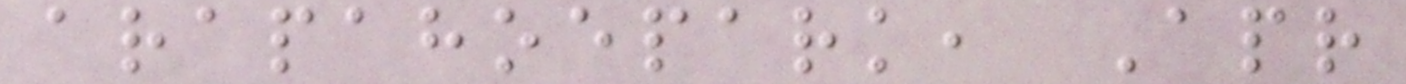arapahoepark, Apr
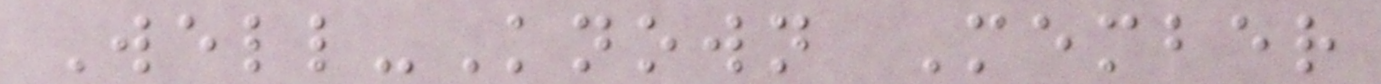Well-Known Member
